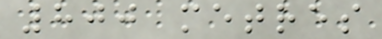800 metres
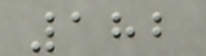182
